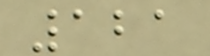121
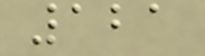121
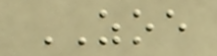ZOE
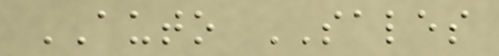AUTO SALES
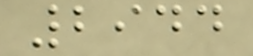2944
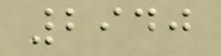2940
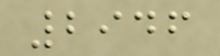2946
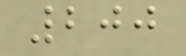200
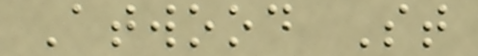Atwood St
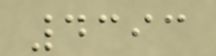4393
